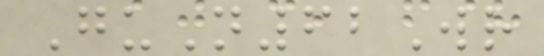GuN62Wr
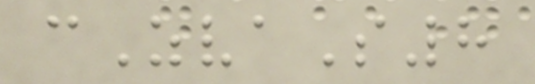cZvaS8
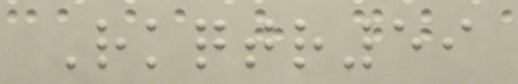Rkqtr59
